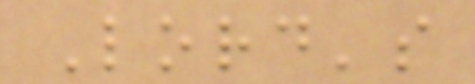Lord's
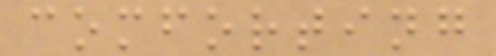comforting
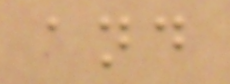and
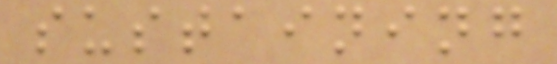sustaining
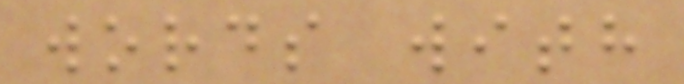words with
